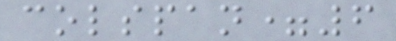colspan=6
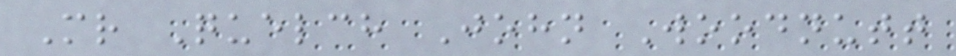Mr Quelch John Woodnutt
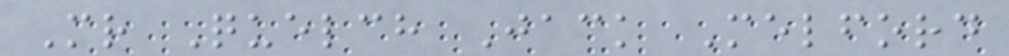Mr Quelch Jack Melford
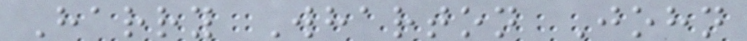Harry Wharton John
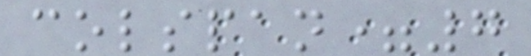colspan=7
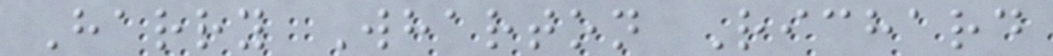Harry Wharton Richard
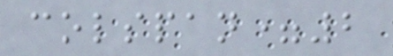colspan=2
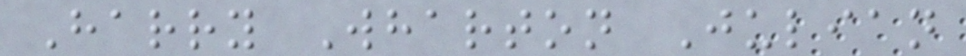Harry Wharton Julian
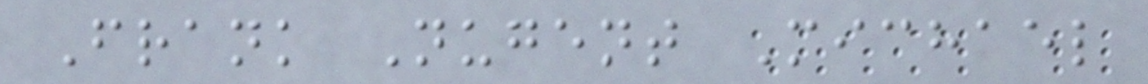Frank Nugent Michael
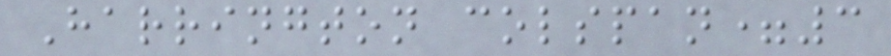Harrington colspan=3
